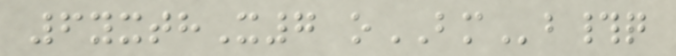6yxthX7 oBMb#q
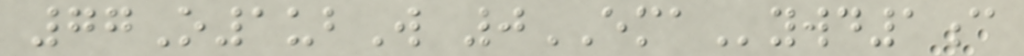77O1ubW 0EMAywd1c
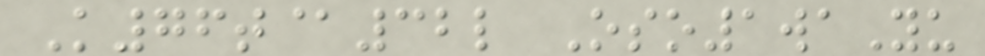K76t@32l Oso1waYu
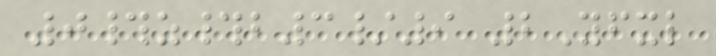0#z#b3/9 2Yfxl
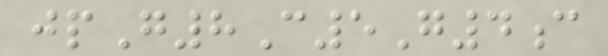jpG8C5G4c
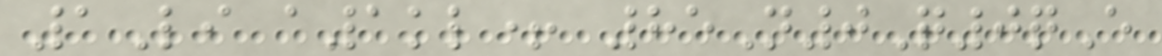1Li a1kl+ 85N0Q0qE
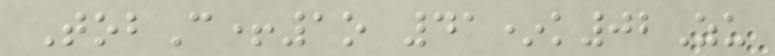TobC+1o 41*k02Zu
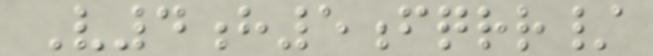V4h5fqrr/
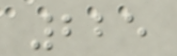225
